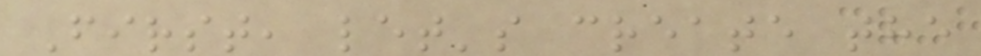First, let's create the
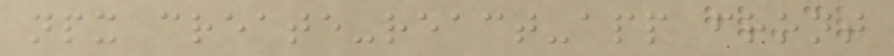npx create-react-app front
